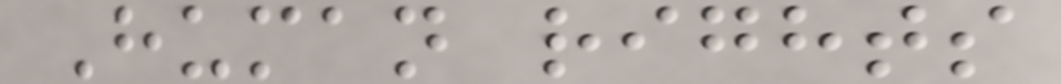Human rights
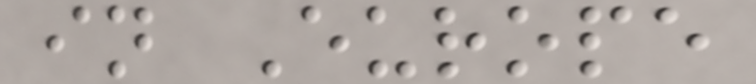in Europe
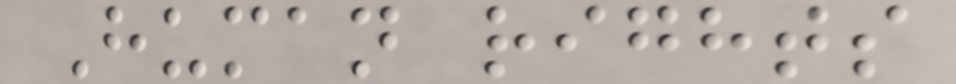Human rights
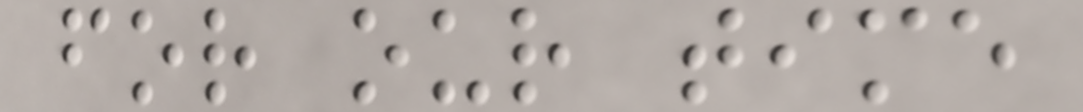for our time
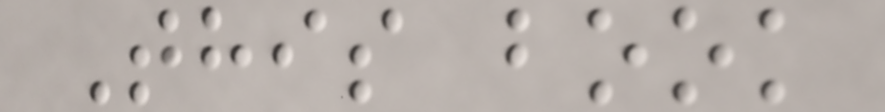This book
